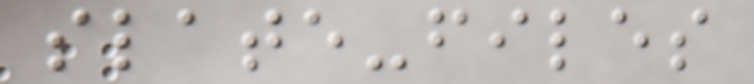slate-files
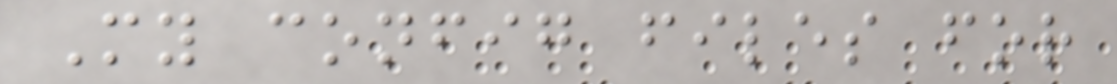My config files for
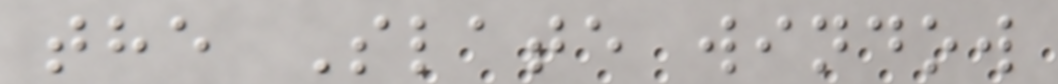the Slate window
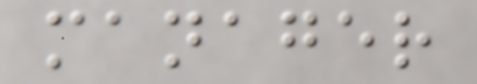manager
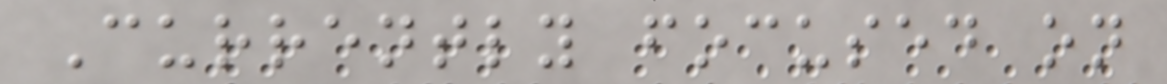Currently focused on
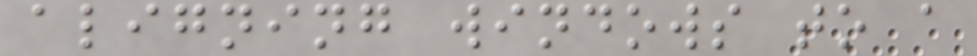aligning windows to a
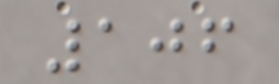106
